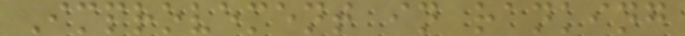Improvement in ranking
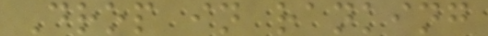Drop in ranking
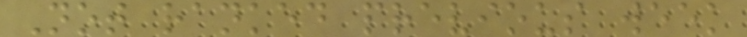Not ranked previous week
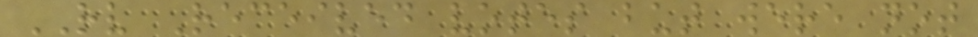RV Received votes but were not
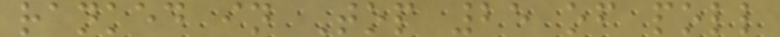ranked in Top 25 of poll
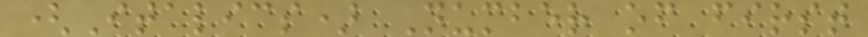(Italics) Number of first
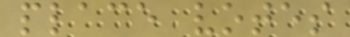place votes
